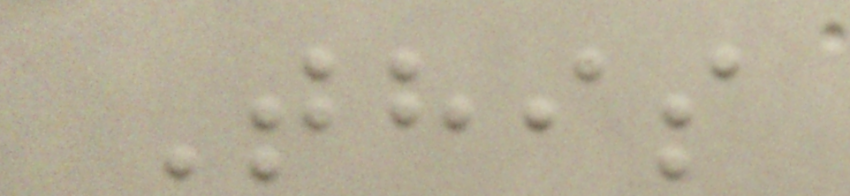This
